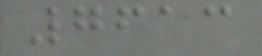7613
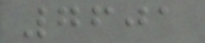7601
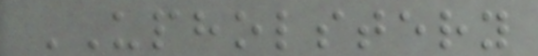UPHOLSTERY
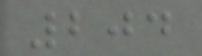204
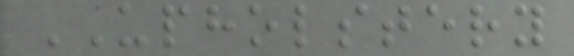UPHOLSTERY
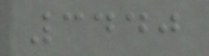3440
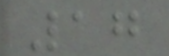17
